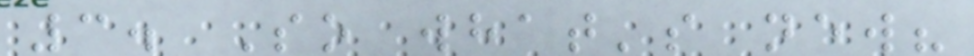3. So what's new?
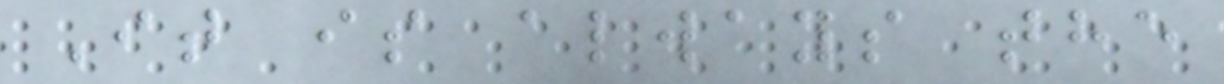It is always the
